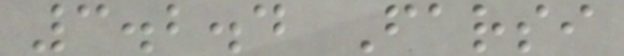3.2.4 Farsi
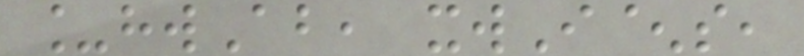_hwAb, xwI^s,
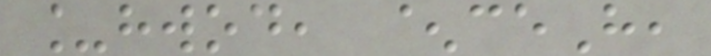_hwod, ^ceH,
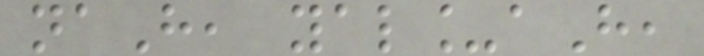naH, yal_aH,
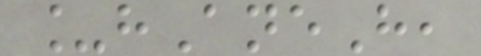_hAneH,
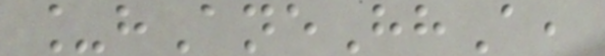_hAneHhA,
